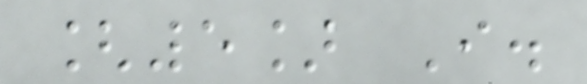[5] I.
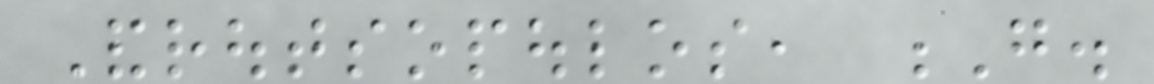Androutsopoulos, G.
